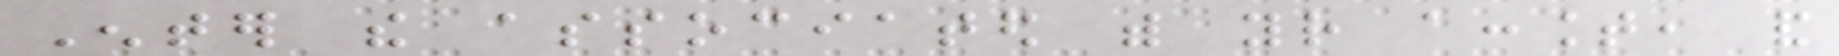Enter the associated with your account, and
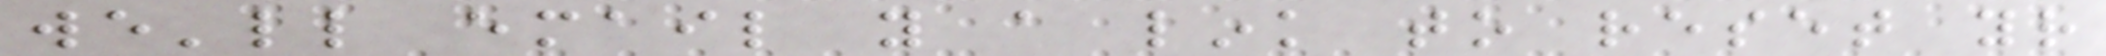we'll email you a link to reset your
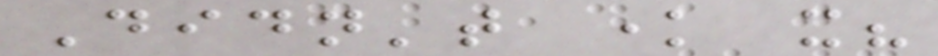Didn't know it?
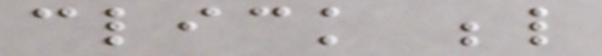click below
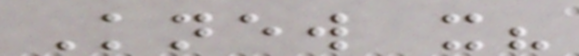Knew it?
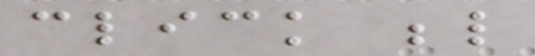click below
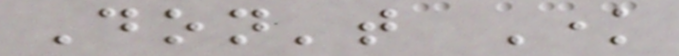Don't Know
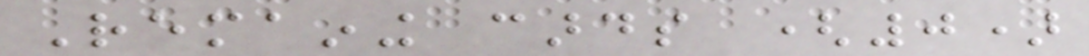Remaining cards (0)
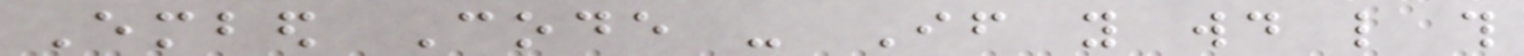Embed Code - If you would like this
